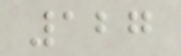127
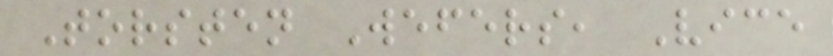Torsten Wefers, Vice
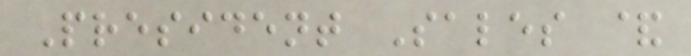President Sales &
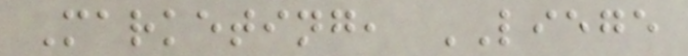Marketing, LIEGE
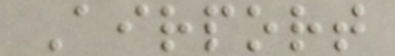Airport
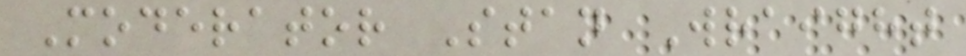Moderator Stan Wraight
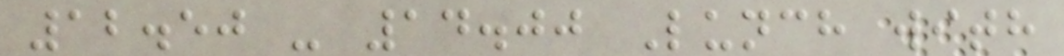12.50 - 14.00 Lunch with
